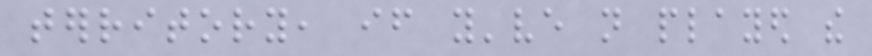territory, if you've not played the
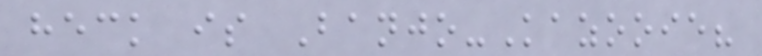heck is Banjo-Kazooie?
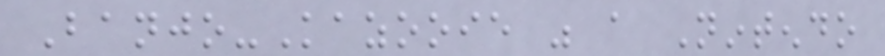Banjo-Kazooie was a Nintendo
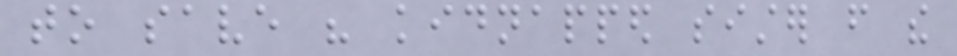to save his kidnapped sister from the
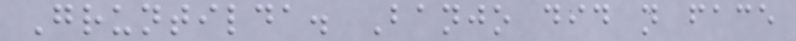Gruntilda. Banjo did not face
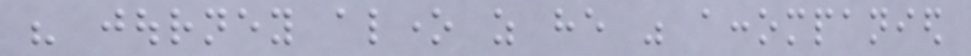his journey alone as he was accompanied
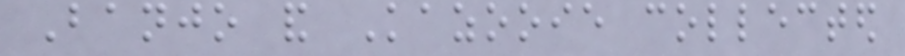Banjo and Kazooie collected
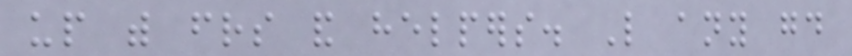up with friends and helpers. Like any good
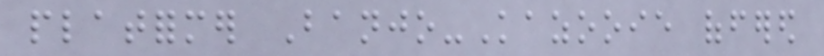platformer Banjo-Kazooie offered
